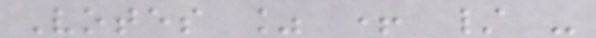Votes % + / -
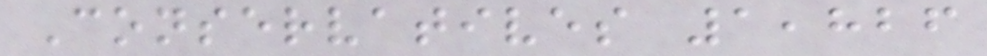Conservatives 1,826
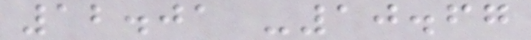12.01 -10.67
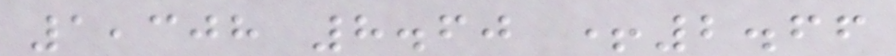1,308 8.60 +2.66
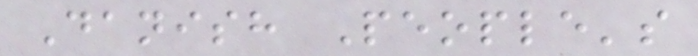Danish People's
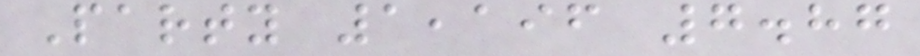Party 1,196 7.87
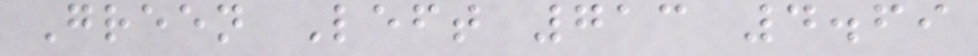Green Left 713 4.69
